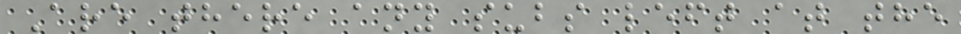Are there any subs left at the
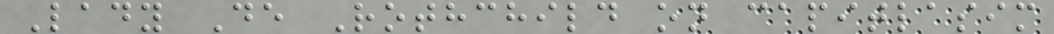Lady De Rothchild on capitlasim
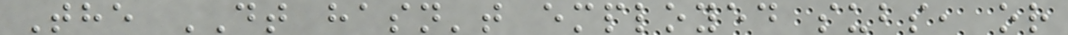The DT hasn't employed subs, or
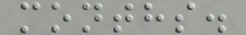months.
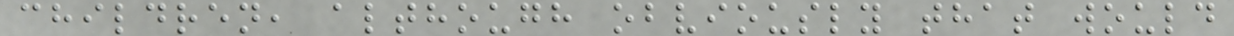children, although obviously that would
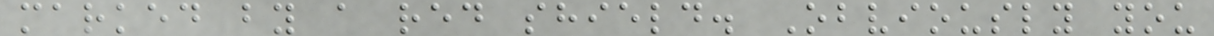marked by a red shield. Obviously you
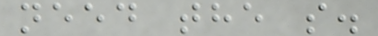need the s.
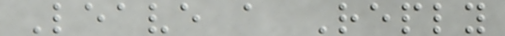Leave a Reply
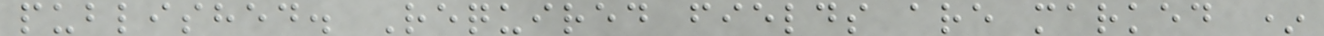published. Required fields are marked *
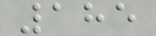185
